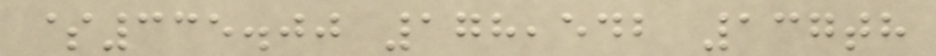$335.00 178,542 137th
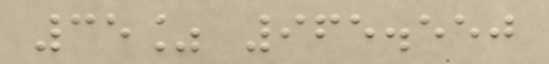35% 965.550
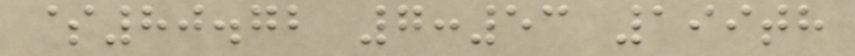$80.72 7:53 199th
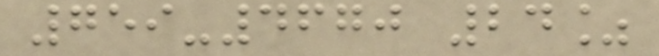759-4670 24%
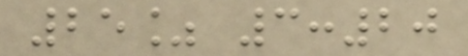25% 3:20
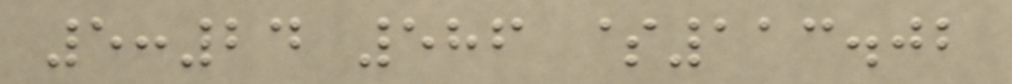5:24 586 $113.02
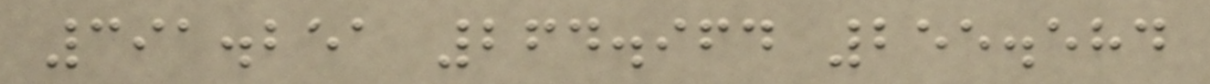391.251 264.964 255.584
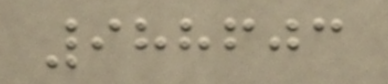988603
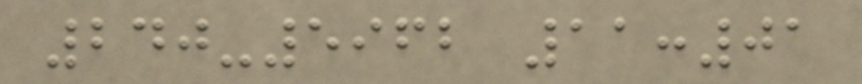240-5962 11:01
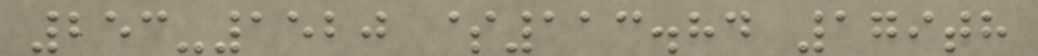253-1520 $113.84 179th
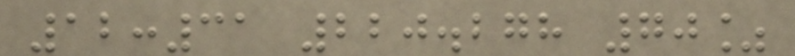12:31 220.278 70%
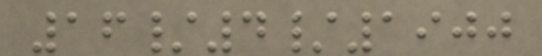16/4/1900
